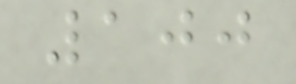100
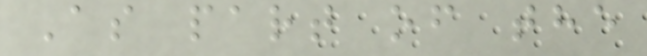As part of the
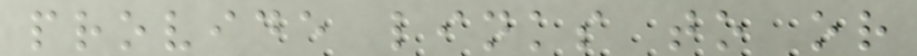provide links to or
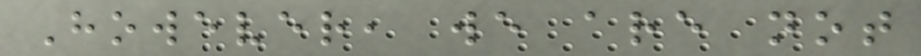However, we are not
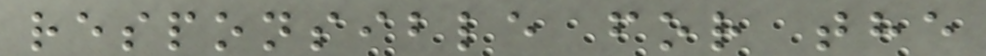responsible for the
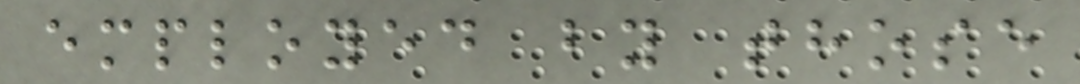employed by those
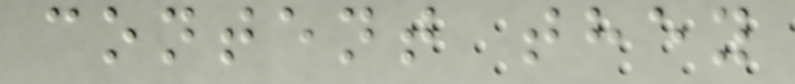content they
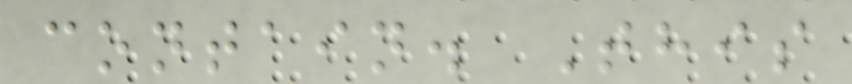contain. This
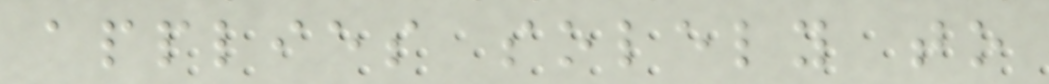applies solely to
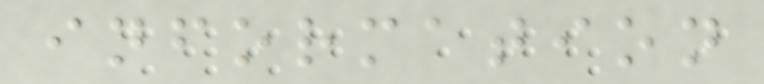information
